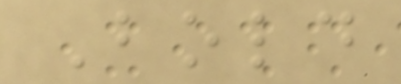Bold
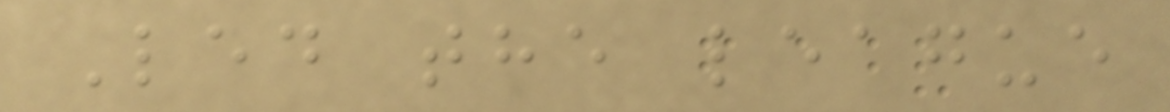Led the league
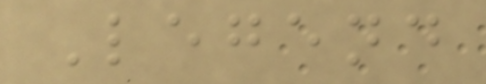Legend
